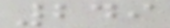249
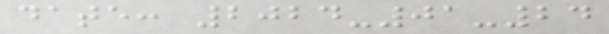date: 2024-01-24
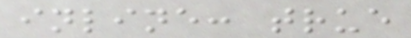inline: true
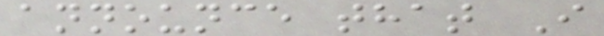announce that I
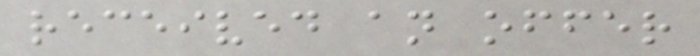received an offer
